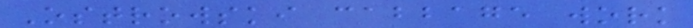Ostrowski cabbage work
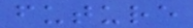future
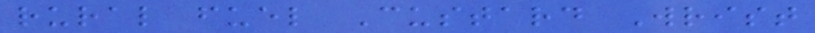rural fuel Custard Wrist
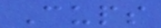Cups
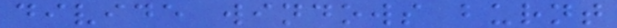divide windows burnt
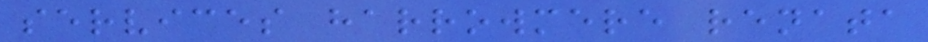services harrowmere renata
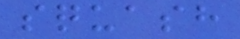squash
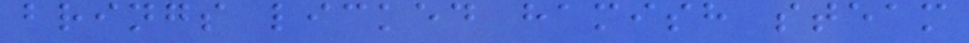brings licked hamish steam
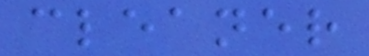cleaner
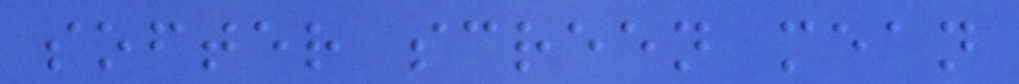softer screen mean
